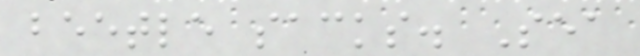beetle sacks. Sea
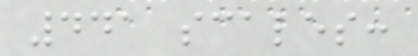441 scales:
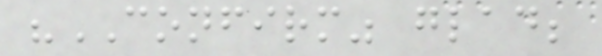"CONFIRM" glad;
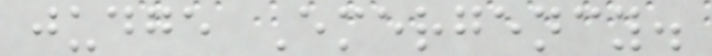judge Emergency.
